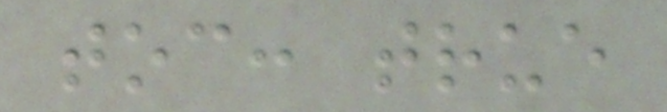toc: true
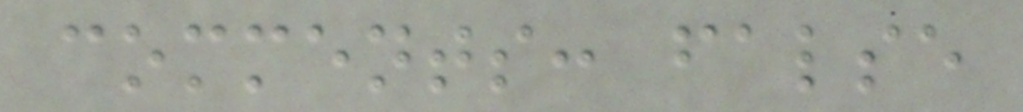comments: false
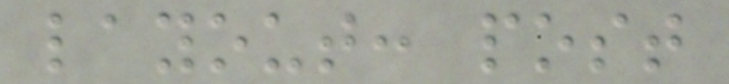layout: post
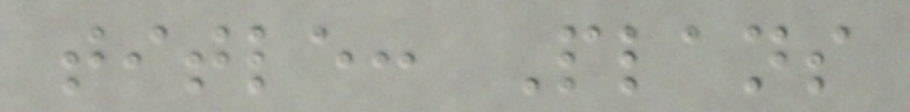title: Plans
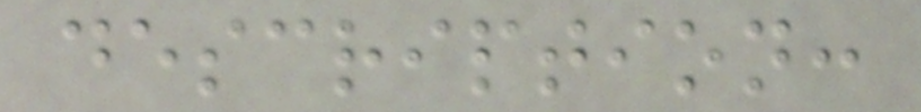description:
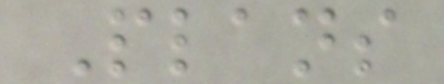Plans
